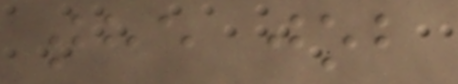the job
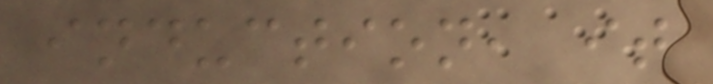induction, it
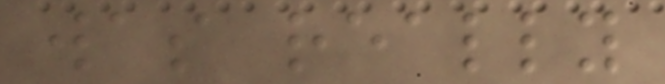was really
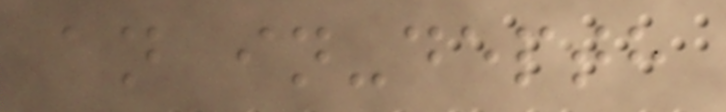an in-depth
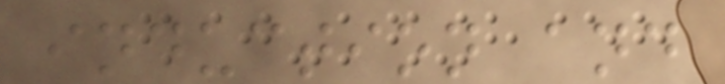induction and
